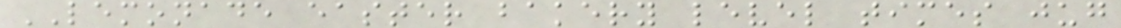LEMONADE easter bakery level times jug
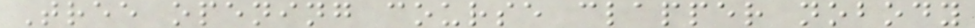Tree opening course clapper nobody
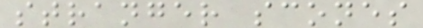stranger scones
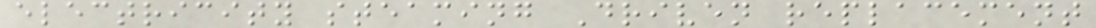electricity steaming Driven replacement
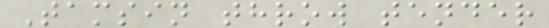Tamsin throw tender
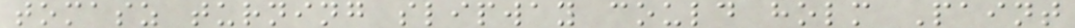tomasz turning slipway could holm Paint
